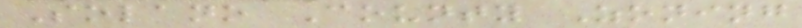Solano County Zoning
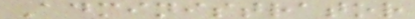Administrator
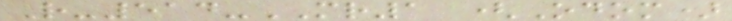R-514-MR1 (Odom)
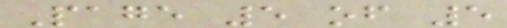Page 5 of 5
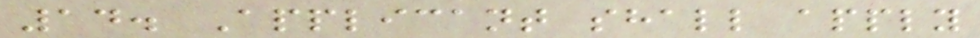14. Applicant shall apply
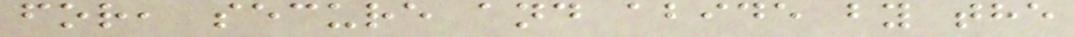for, secure and abide by the
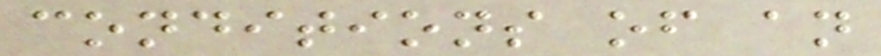conditions of an
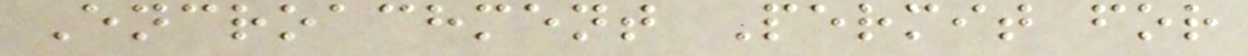Encroachment Permit for
